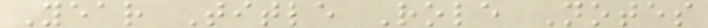Year Title Role Notes
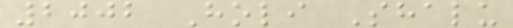2002 Holi Shalu
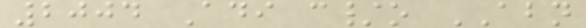2004 Adi c/o ABN
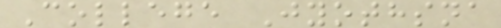College Jyothsna
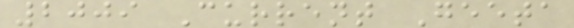2009 Current Geeta
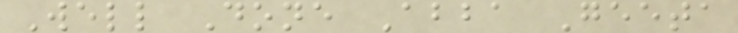Well Done Abba Geeta
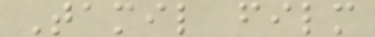Tamil film
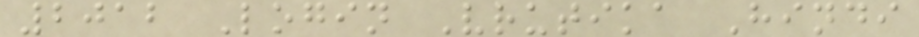2012 Login Vrutika Hindi
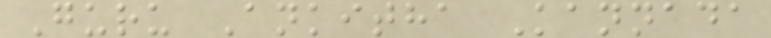Guru Ankitha Kannada
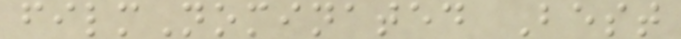filmNominated Best
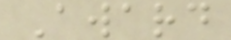Award
